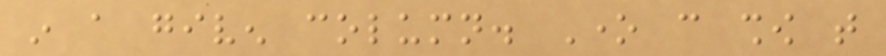in a given column. One can show that
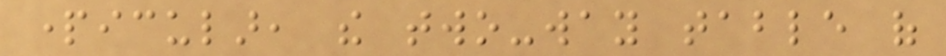particular, the two-way table of
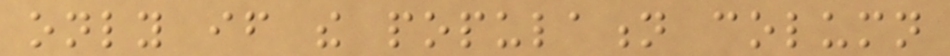only if the population column
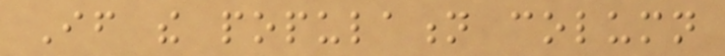If the population column
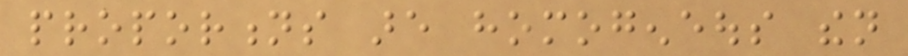proportions are homogeneous then
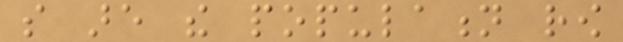so are the population row
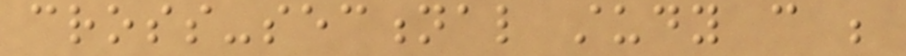cross-sectional study can be
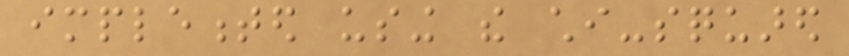implemented using the chi-squared
